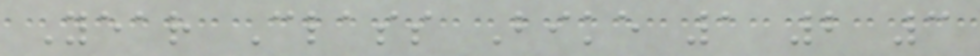Year Class Bike 1 2 3
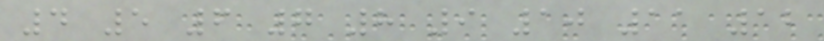4 5 6 7 8 9 10 11 12
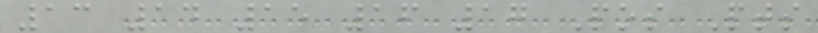13 14 15 16 17 Pos Pts
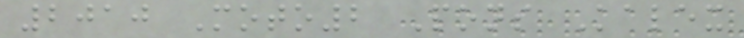2010 Moto2 Pons Kalex
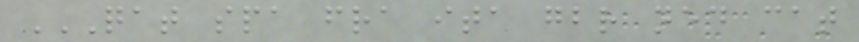QAT SPA FRA ITA GBR NED CAT
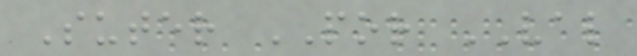Suter POR VAL
